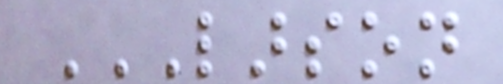LARSON
